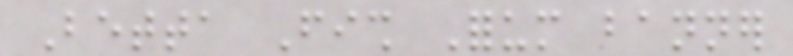Betta Fish Forum banner
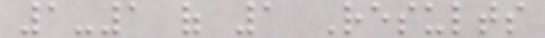1-1 of 1 Results
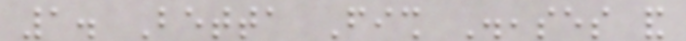1. Betta Fish Diseases and
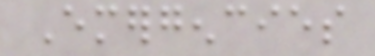Emergencies
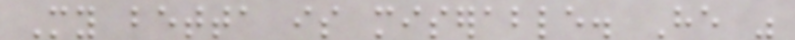My betta is miserable. He was
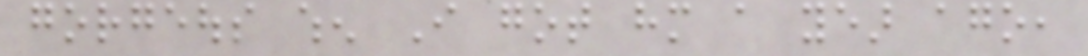gorgeous when I got him a year ago,
